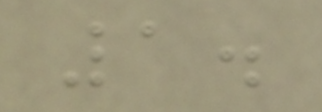1.
